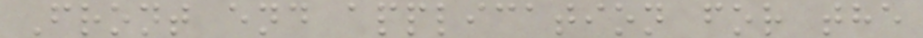Front end application for the
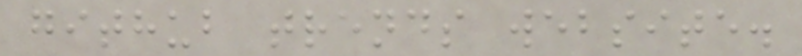github trends website.
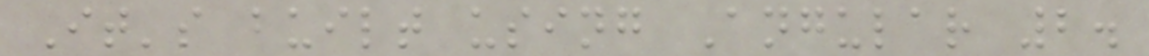It's built using Angular 2.
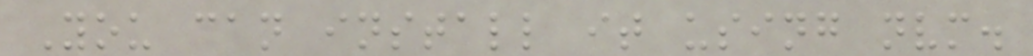You can install it using nvm.
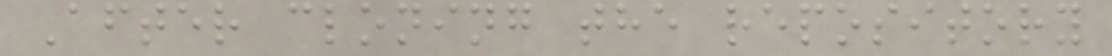After cloning the repository
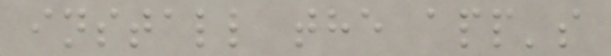install the app's
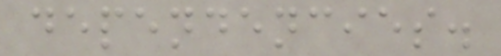dependencies.
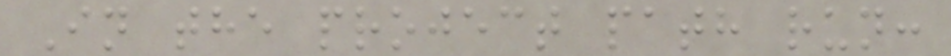In the project path run:
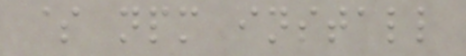$ npm install
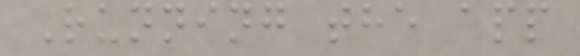Running the app
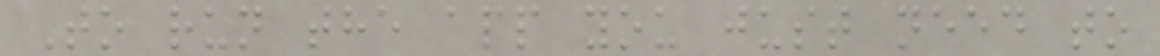To run the app you just need to
